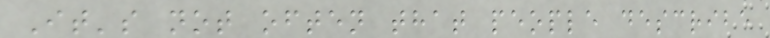It's not often that people describe
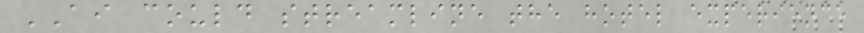AI could streamline the hotel experience
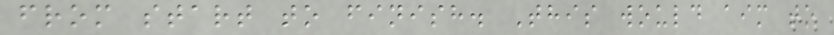from start to finish. This would aim to
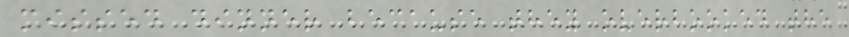missed dinner because they overbooked the
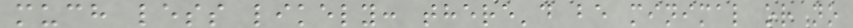much less likely: there'd be minimal or no
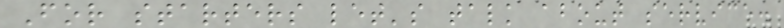For starters let's talk about service.
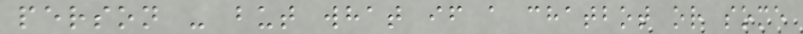person - but what if a chatbot or some
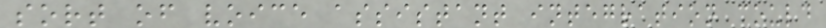sort of voice assistant integration could
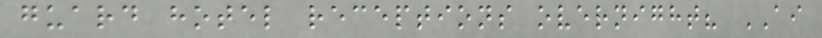guard hotel receptions overnight? AI
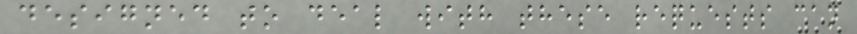designed to deal with these requests can
